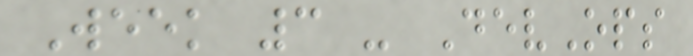Week 3 - DevOps
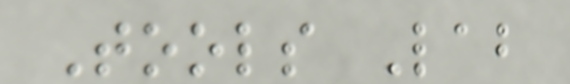Tools Lab
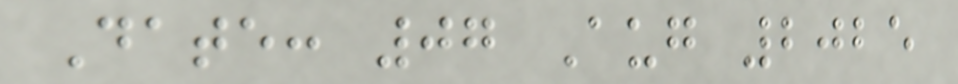Date: 07 Aug 2025
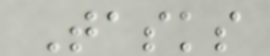Tasks
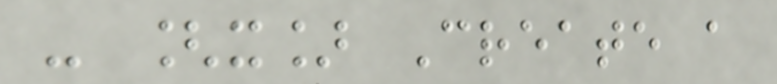- [x] Create a
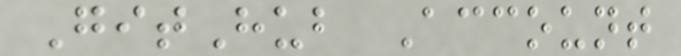GitHub Account
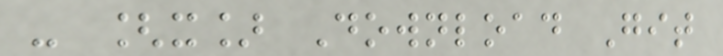- [x] Download Git
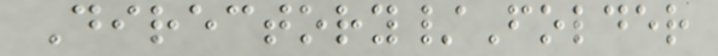Directory/Folder
